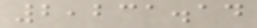2,231.14
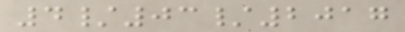4/03/2017
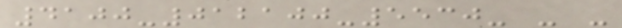4100-012100-5530- - -
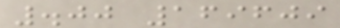.00 169609
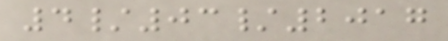4/03/2017
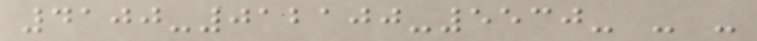4100-012100-5530- - -
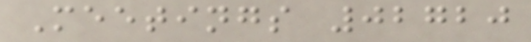Meetings 02720
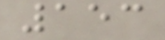153
